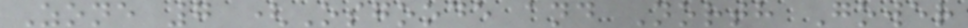Zone 7 (Osgoode and North Gower
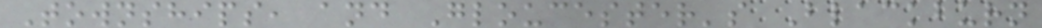Townships, and Gloucester's Blackburn
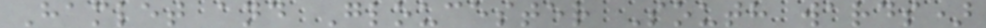Hamlet and Gloucester South wards)
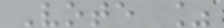Vote %
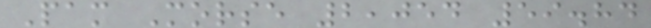Pam Morse 2,054 59.84
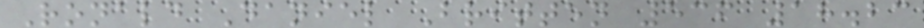Ronald Daniel Britten 536 18.23
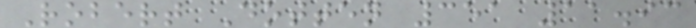Robert Dotten 351 11.93
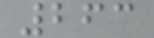263
